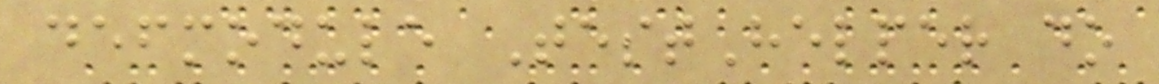defmodule TestHelper do
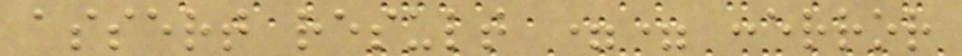assert result == :error
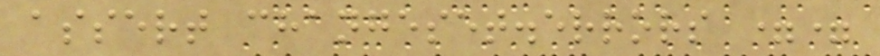assert changeset.errors ==
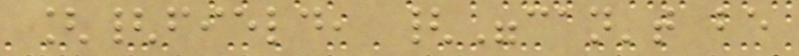[{field, {"can't be
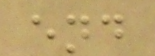end
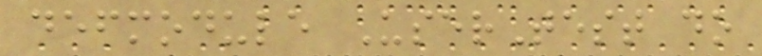defmodule UserTest do
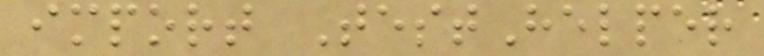import TestHelper
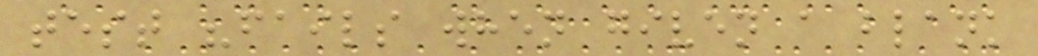test "fails when given a blank
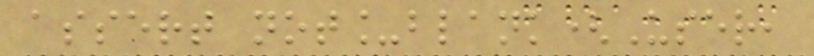assert not_blank(User,
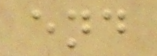end
